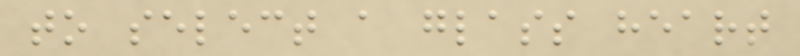to select a glass heart
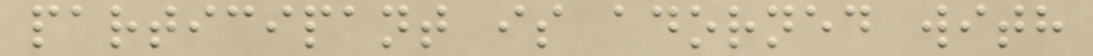participant is adorned with
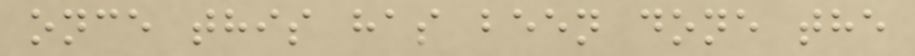once this has been done the
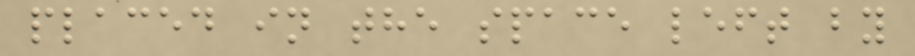placed in the space left by
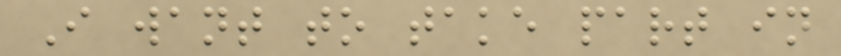I want to take part in
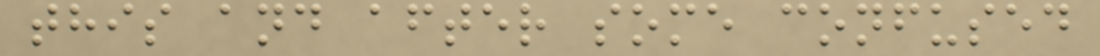this and after some confused
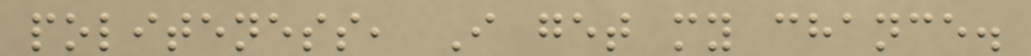politeness, I get my chance.
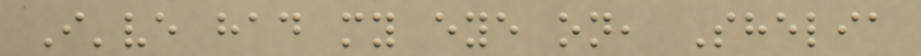I've had my eye on, Shelia
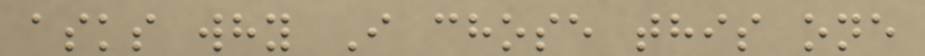asks why I chose this one
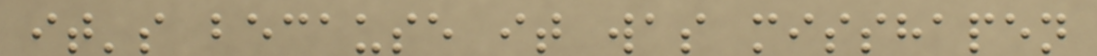it's because it was misshapen
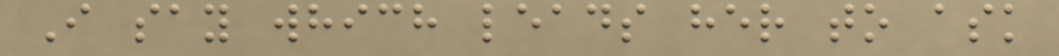I say which leads her to ask
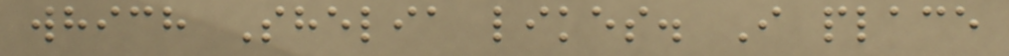which Shelia likes. I place
